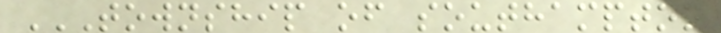TOWNSHIP OF SOUTHAMPTON
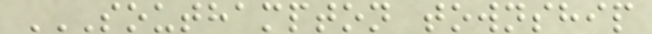SOUTHAMPTON TOWNSHIP
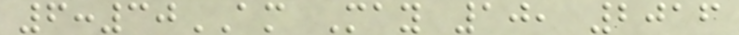6:30AM May 10, 2016
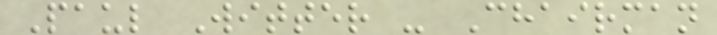Paul Witter - Chairman
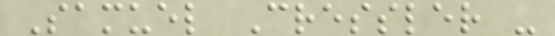Samuel Cressler -
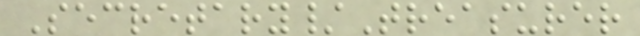Secretary/Treasurer
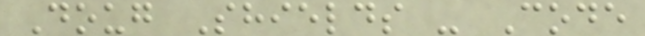Doug Shields - Code
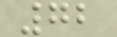72
